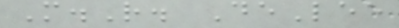M.R. DeLee
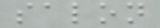salon
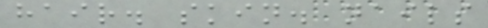hair. skin. nails
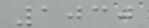1030
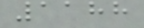1188
